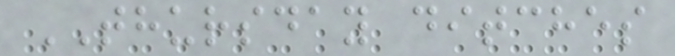THURSDAY ditches
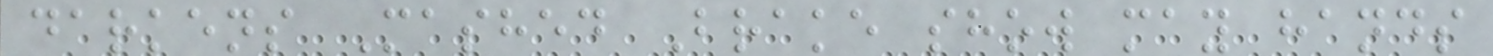darkens Mashed Brake show may hands
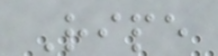Ripe
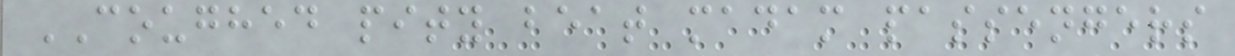COUGHED pity beat madam passengers
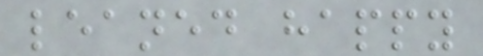leaned happy
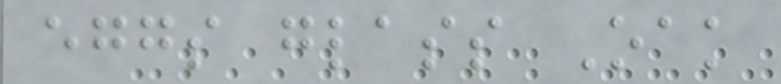eggs glass Oak
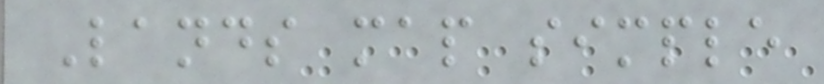Lands map simple
